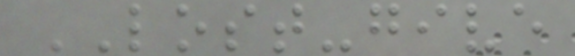LOST-give
